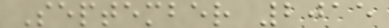September 2015
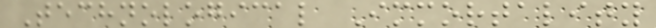Technological Immortality
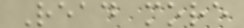Read more
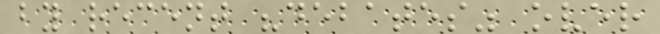by recent "debates" over
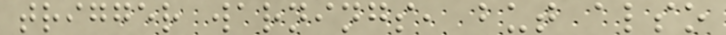trigger warnings, but also
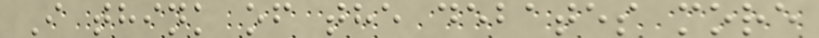I think of the debates more
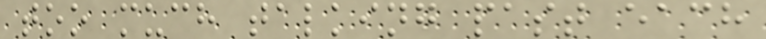too much talking past each
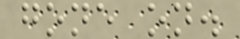gone on.
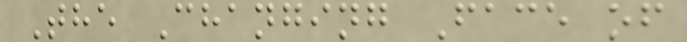The Changing Face of
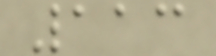113
